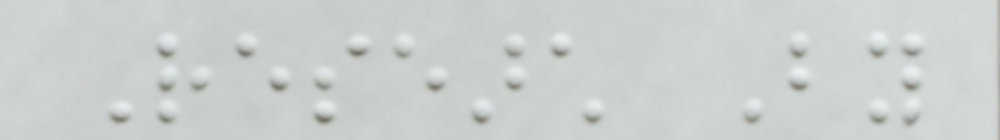Research By
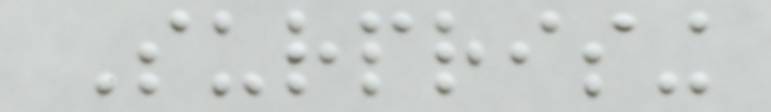Surprising
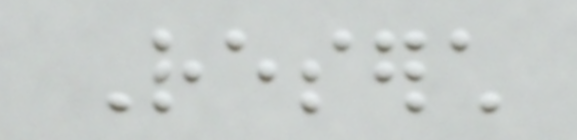Reserch
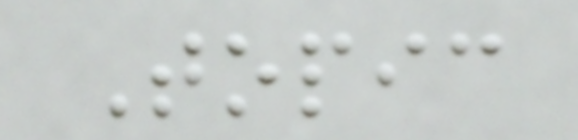Topic
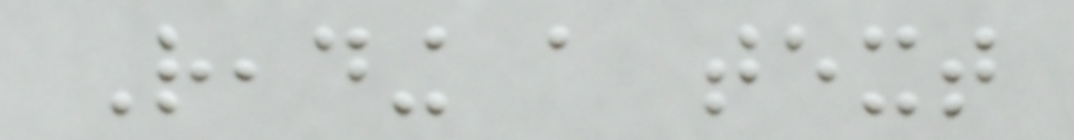Reading a text
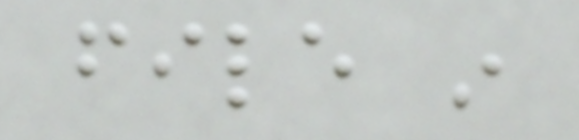file in
